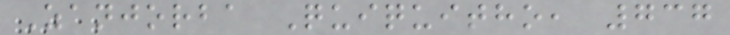Zanjorba Quiquitho, 737
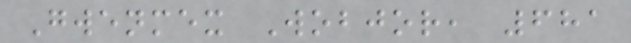Gwenmex Wobjor, 681
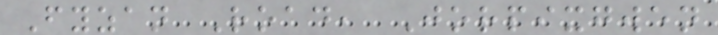Fyzan Road, Jorpixgwen
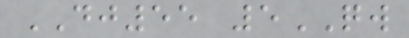DJ55 5QW
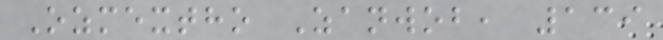Ozmextho Zanwob, 139
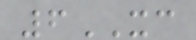6XC
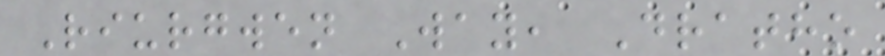Riurgwen Way, Dratho
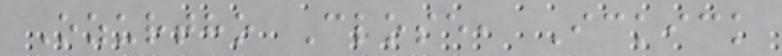Ozurtho Close, Ickick
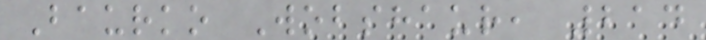Baurko Wobshaur, 214
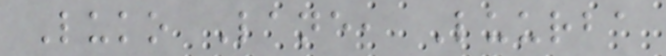Luko Lane, Luurba
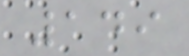149
